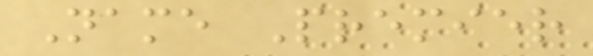Name Premier
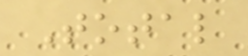Total
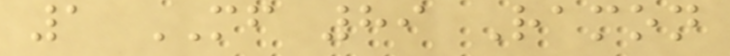1 MF 89 Ramon
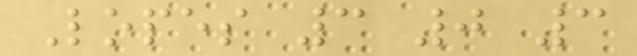Lopes 3 0 3
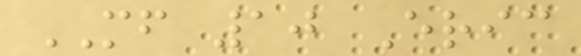MF 10 Eric
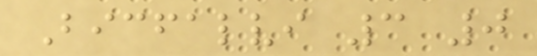Bicfalvi 3 0
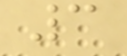3
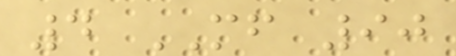4 MF 90
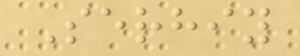Serhiy
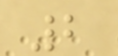2
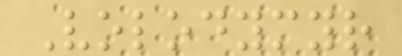Volodymyr
